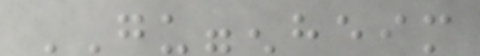GUGGENHEIM
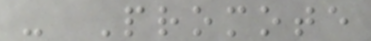- Promote
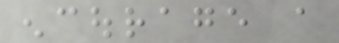encourage a
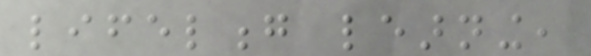lifelong learning,
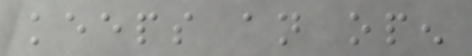keeps an open
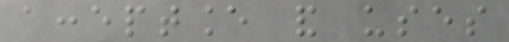acceptance and uses
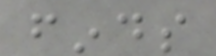finds
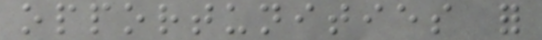opportunities for
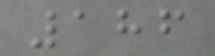186
